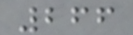266
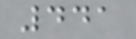441
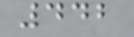442
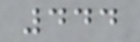444
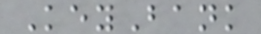KeyBank
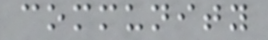community
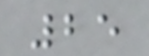25
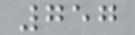757
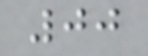00
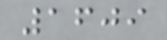1609
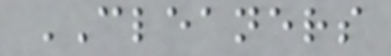CLEANERS
